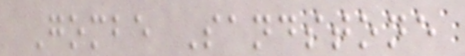Gombe Sandstone
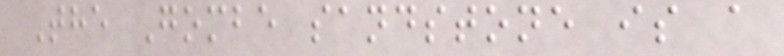The Gombe sandstone is a
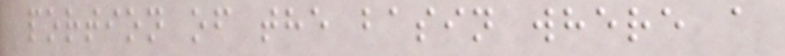portion of the basin where a
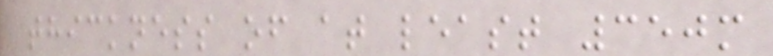thickness of at least 350m
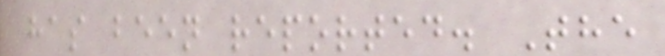has been reported. The
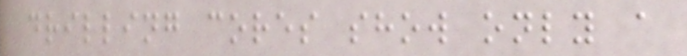drilling cores show only a
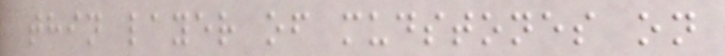thin layer of mudstones on
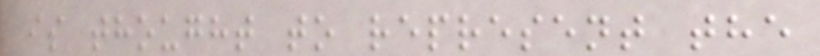is thought to represent the
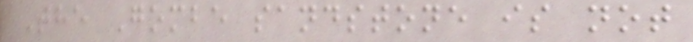The Gombe sandstone is not
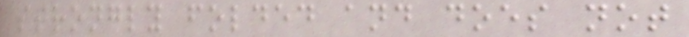strongly folded and does not
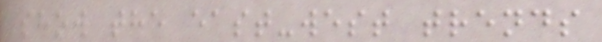show the east-west trends
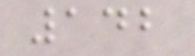142
